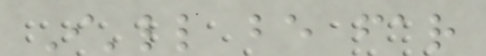I'll be far
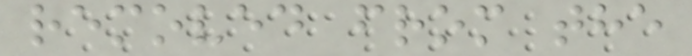removed from the
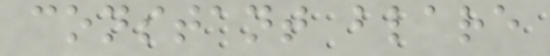constant blare
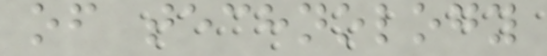of technology
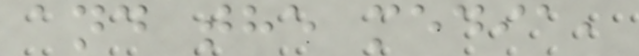and the media,
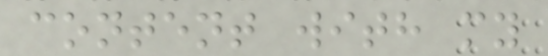content with my
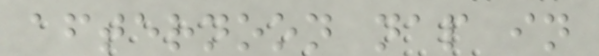afternoon nap in
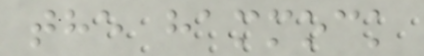the hammock
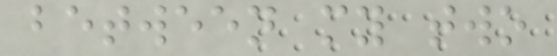between my two
